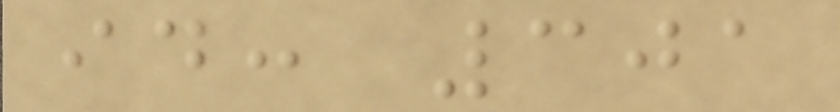id: 301
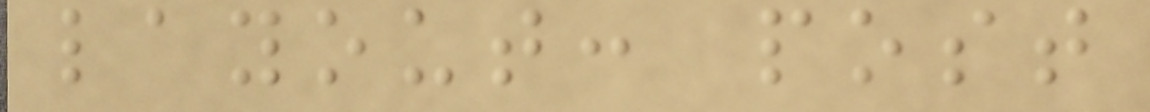layout: post
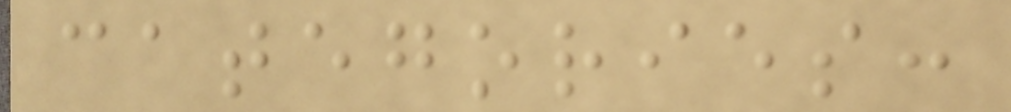categories:
